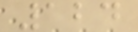124
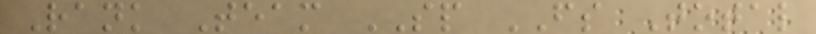Rank Team SP FS Total
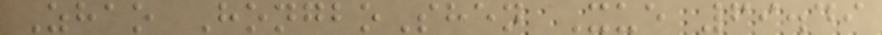Zhao HongboShen Xue 69.49
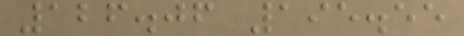126.06 195.55
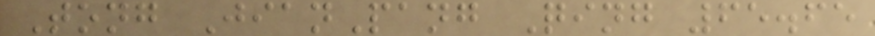Tong JianPang Qing 65.65
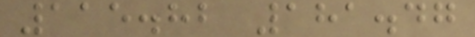115.82 181.47
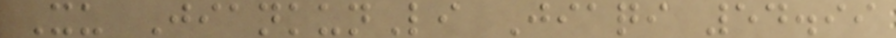Xu JiankunLi Jiaqi 54.99
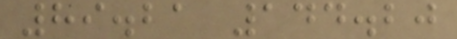89.21 144.20
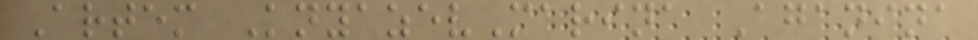Artem KnyazevMarina Aganina
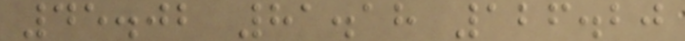45.02 81.18 126.20
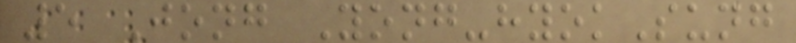5 Jong Yong-hyokSung
